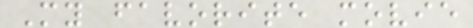My favorite movie
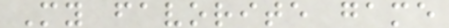My favorite game
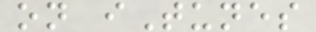on iTunes
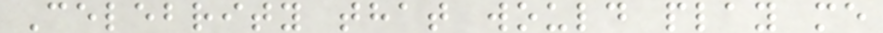Celebrity that would play me
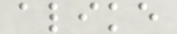alike
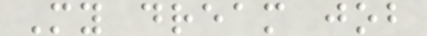My dream job
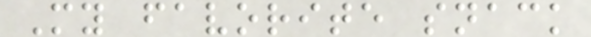My favorite snack
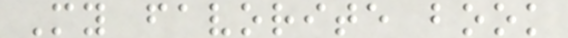My favorite book
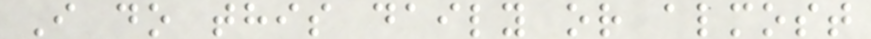I do this daily or almost
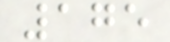175
